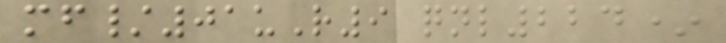mf/01uR9 qnl224*
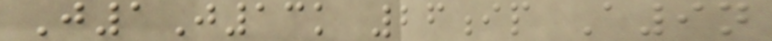J1J13k 26ip A9n
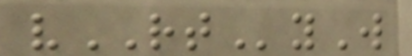vRTyW
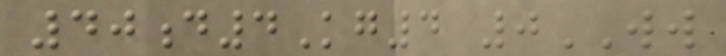40d4Kg4 0WW
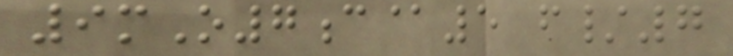9mO7c@5 f/7
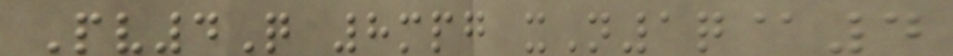Pv4Q 8mpg xN1q@4
